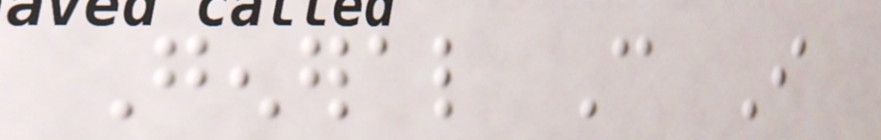General Can I
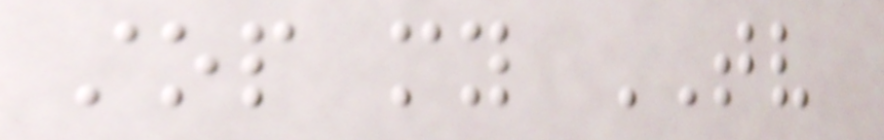stop my TV
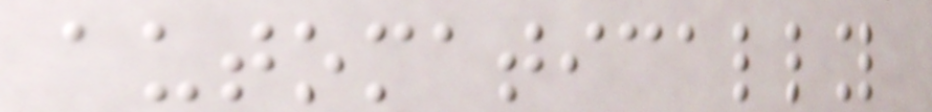automatically
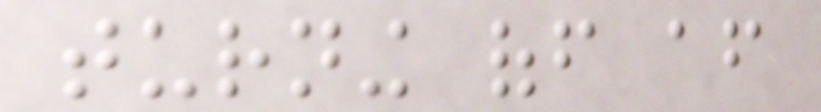turning off after
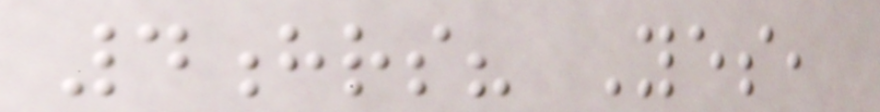4hrs? Yes,
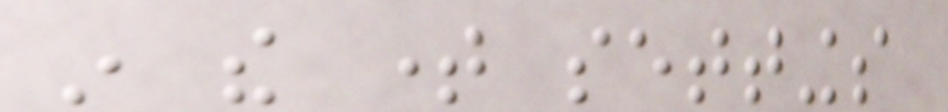in the time settings
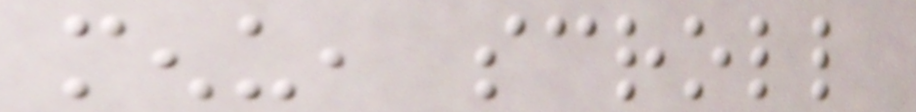menu, scroll
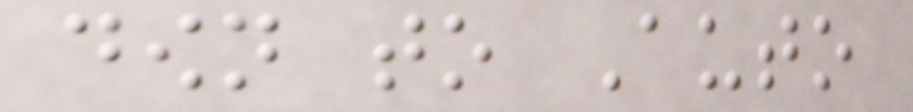down to Auto
